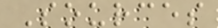Sources
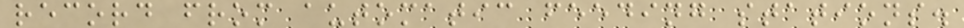record from automatic feeding stations.
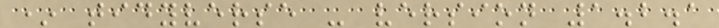* tidyverse - version 1.2.1
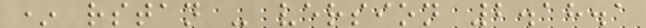* rstan - version 2.18.1
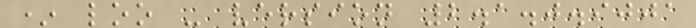* loo - version 2.1.0.9001
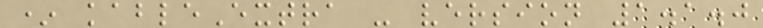* kableExtra - version 1.1.0
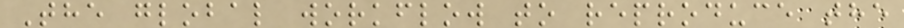The global workflow to reproduce the
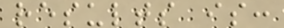results is:
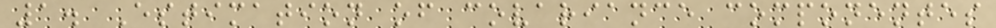1. Estimation of covariance componentes
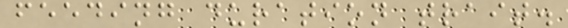feeding duration trait.
